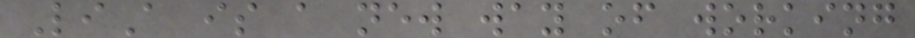LiA is a new way of working
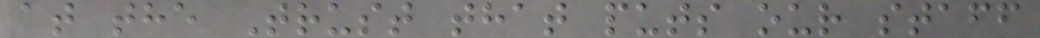at the Trust that puts our staff
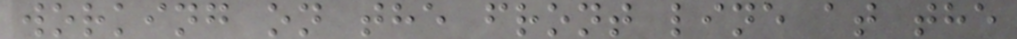working on the front line at the
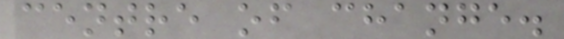centre of change.
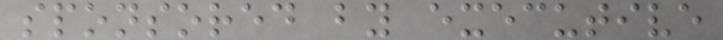sponsored by executive
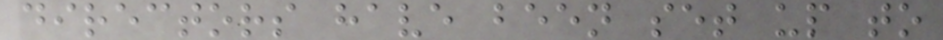directors have been set up to
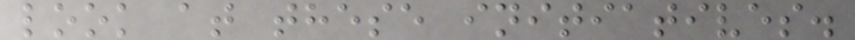look at these initiatives.
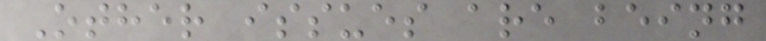Other issues are being
